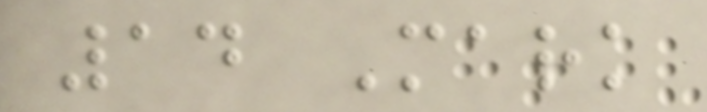14 Mark
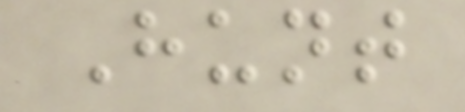Hunt
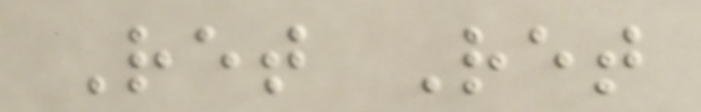Ret Ret
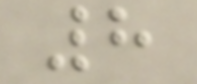8
